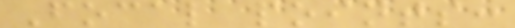Focal points:
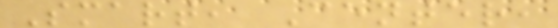Smart, Center,
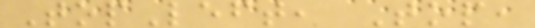TopLeft, Top,
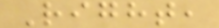Right,
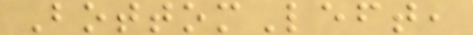BottomLeft,
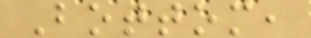Bottom,
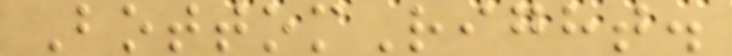BottomRight.
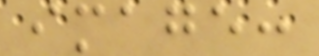image:
